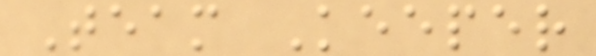Team Keeper
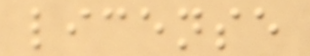license
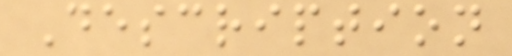Description
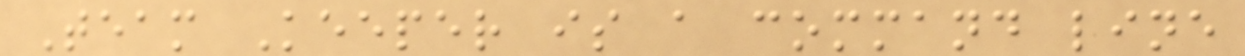Team Keeper is a command line
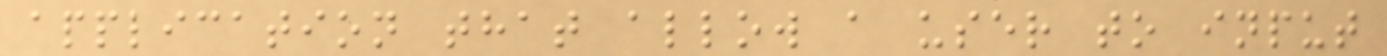application that allow a user to input
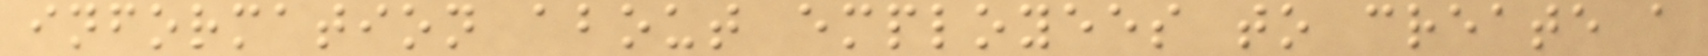information about employees to create a
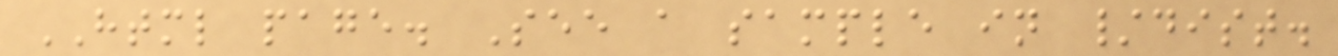HTML page. See a sample in /dist.
